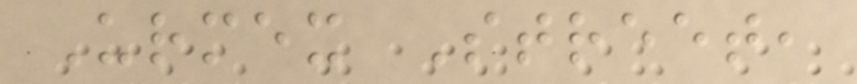Urmex Street,
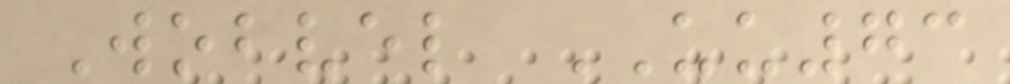Wobvel UU73
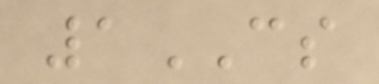1CS
